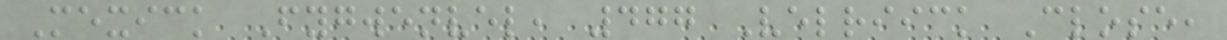Mexick Fygwenvel, 477 Velriick Close,
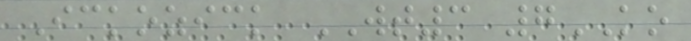Ickozick WT3 7KO
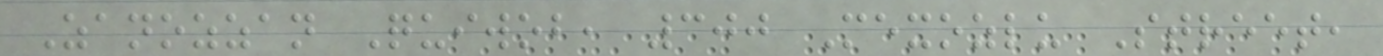Zanozzan Quiwob, 300 Mexozlu Street,
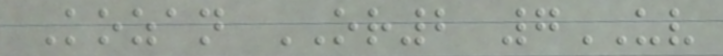Kozan OR2 7UV
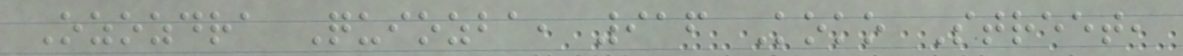Ozozdra Quiozba, 916 Koko Street,
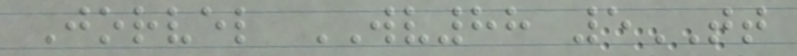Jorvel WV88 5TT
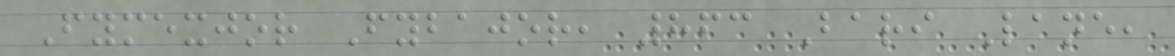Fymexjor Fybajor, 863 Bari Lane,
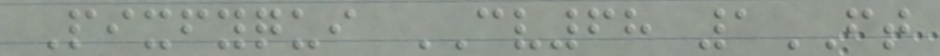Pixfyqui CV68 1FT
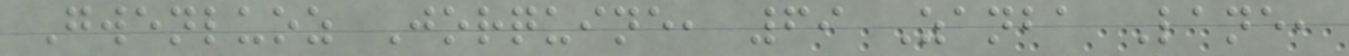Gwenluoz Jorquine, 69 Zanba Lane,
